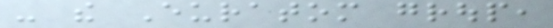- the Euratom group,
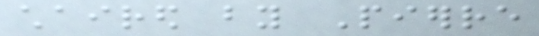chaired by Pierre
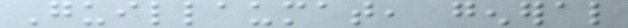Guillaumat, general
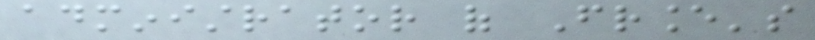administrator of France's
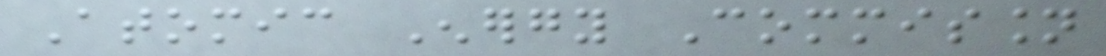Atomic Energy Commission
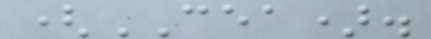(CEA).
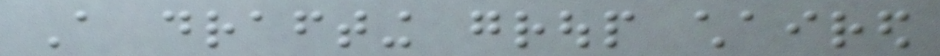A drafting group chaired
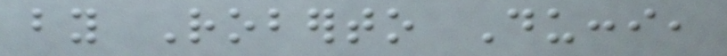by Roberto Ducci,
